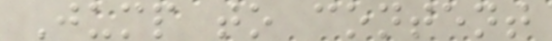Jump to content
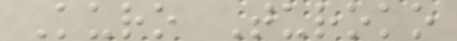Kuro Turoko
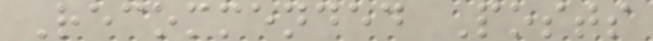Recommended Posts
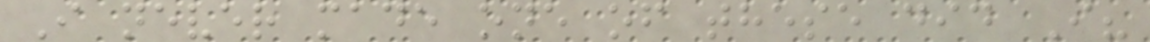I never made one of these did I?
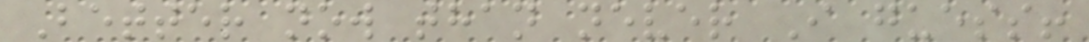Better now than never I guess!
